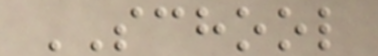SCHOOL
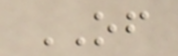OF
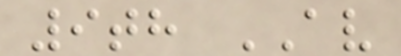9th AV
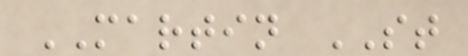MARTIN ST
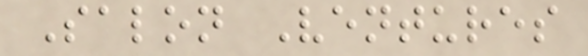Salon Ventures
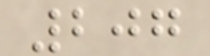207
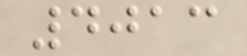4013
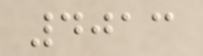4013
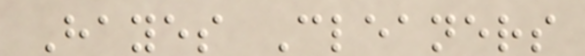Hayes Cleaners
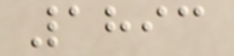1893
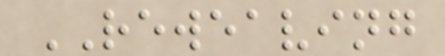REWEAVING
